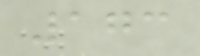173
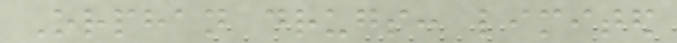Orphan drugs: limited
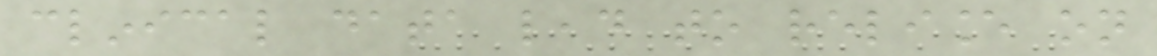clinical data lead to reliance on
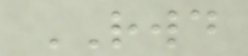RWD
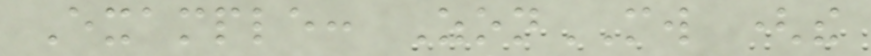Example: ZonMW (the
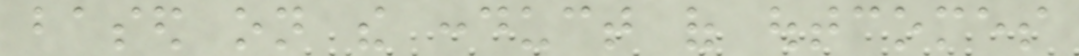based on the conduct of outcomes
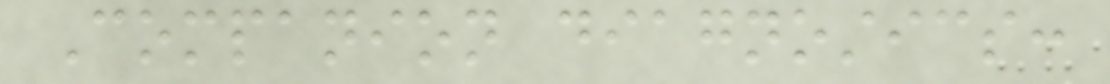Companion diagnostics:
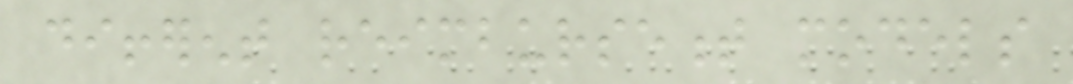different reimbursement models
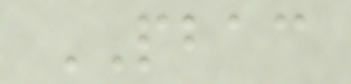PBAC
